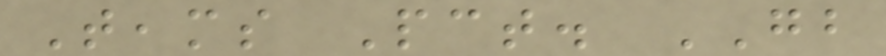Teams Pct. GB
